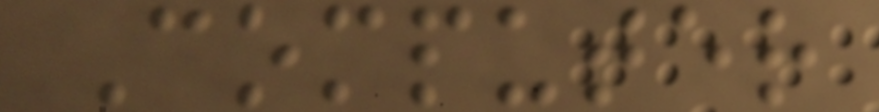Computer
